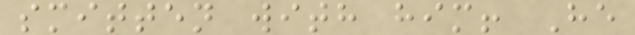smitten with him! He
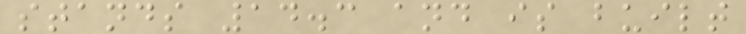stands 14.3 and is built
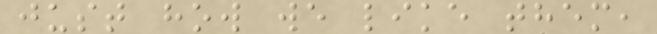just how we like them,
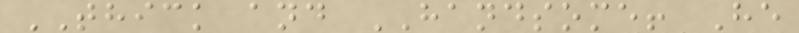THICK and HANDSOME! He
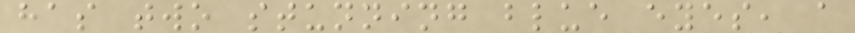has two stunning blue eyes, a
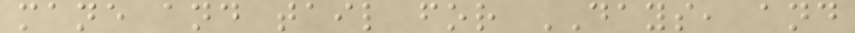mane and tail for DAYS, and
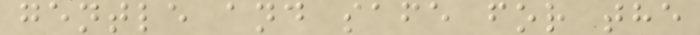gentle and safe for the
